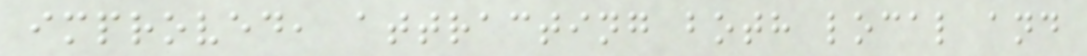improved, attracting both local and
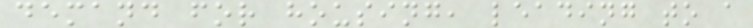demand for housing, leading to a
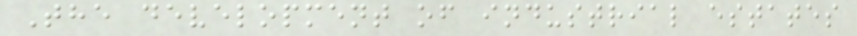The development of industrial estates
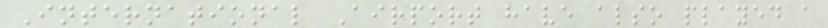International Airport have also played a
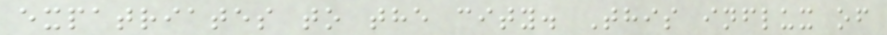expatriates to the city. This influx of
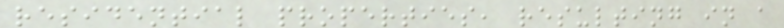residential properties, resulting in a
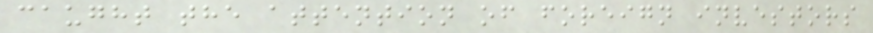caught the attention of foreign investors
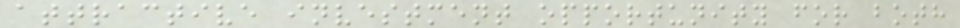attractive investment opportunity for both
